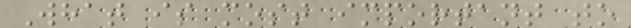What is most important to
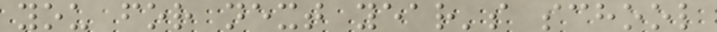you for next year's school
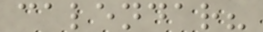calendar?
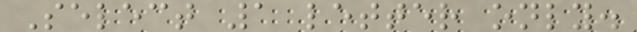Select 1 letter only.
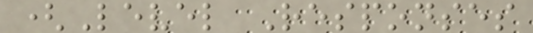(Level Responses
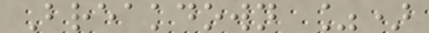Breakdown %)
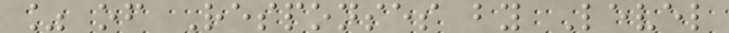% of Responses by Level
